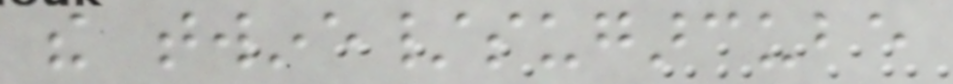the twine/sugarcube
